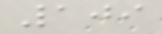109
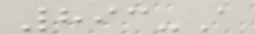893-A
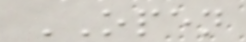OPEN
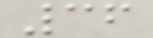36
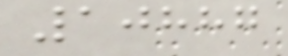10887
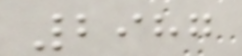2987
